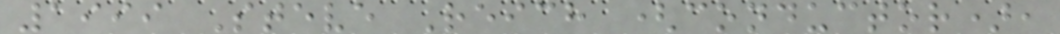1999 Steve Reich (conductor),
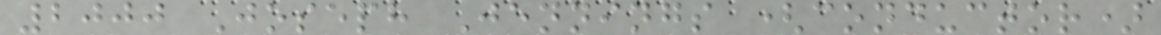2000 Joseph Jennings (conductor)
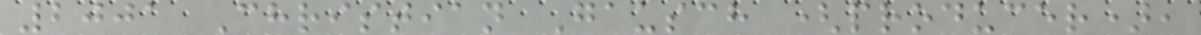2001 Christian Gausch (producer),
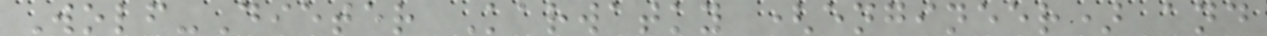Wolf-Dieter Karwatky (engineer) and
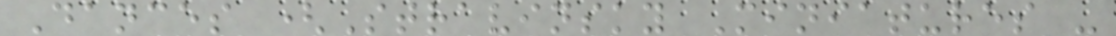Dances (Stravinsky Miniatures -
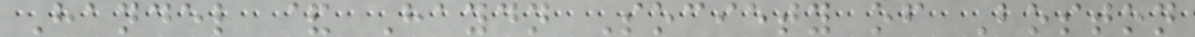Handel & Haydn Society of Boston
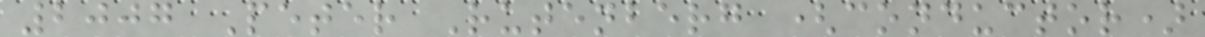2007 Peter Rutenberg (conductor)
